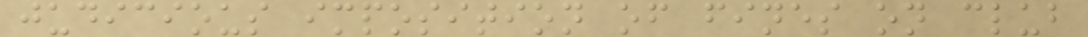judicious imposition of fines on club
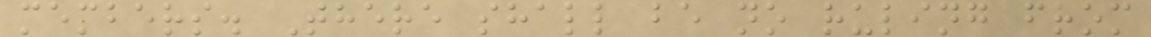members. There shall be no ruling from
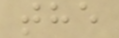the
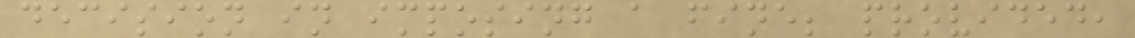decision in imposing a fine; provided,
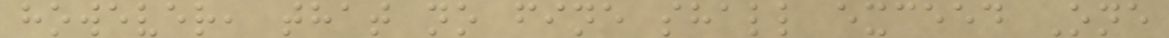however, that no fine shall exceed One
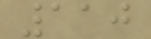110
